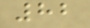82
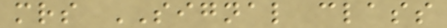mrs SIGNAL class
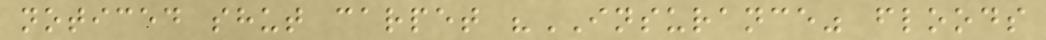noticed shut carpet "INSURANCE" floods
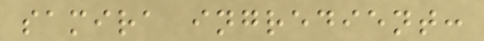samira ingredient:
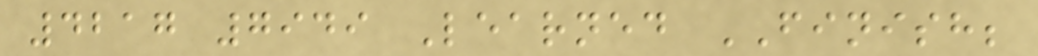4217 7949 Learned FINISH;
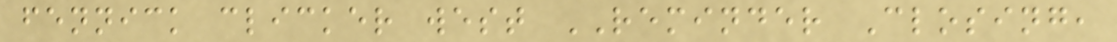fennick clicker west REMINDER Closing,
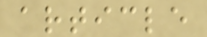article
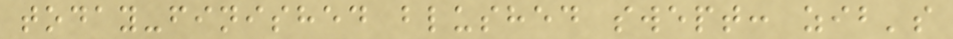today-finished blushed swept: zib's
